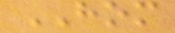HOM
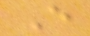E
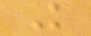K
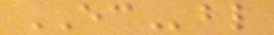ECbl
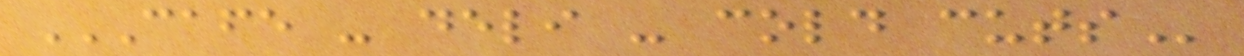CAFE - DELI - COLD CUTS
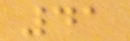41
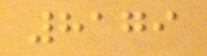8179
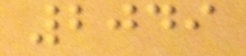2049
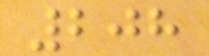208
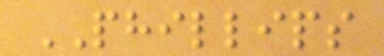PHILLIPS
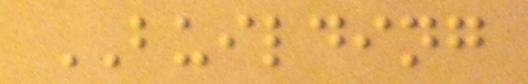BUILDING
